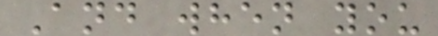And when you
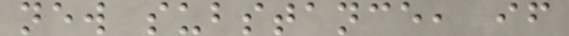new substance, if
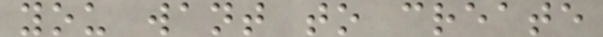you want to create
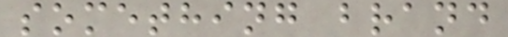something brand
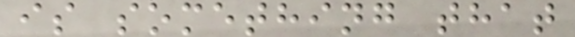is something that
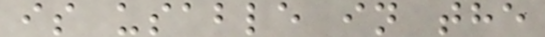is usable in the
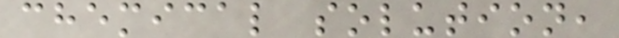chemical solution,
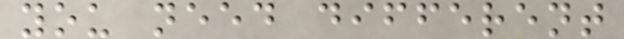you need different
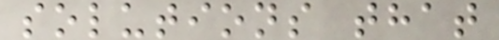solutions that
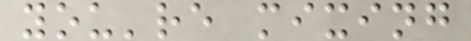you're mixing
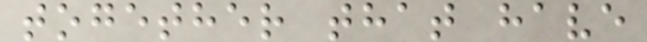together that have
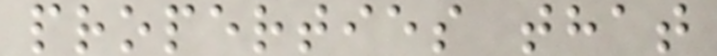properties that
